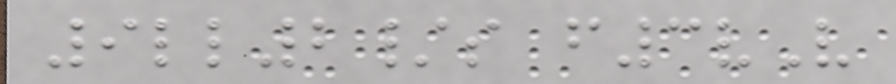9ll2/s f3vV
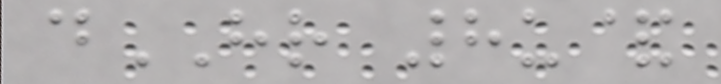dHR 8u&
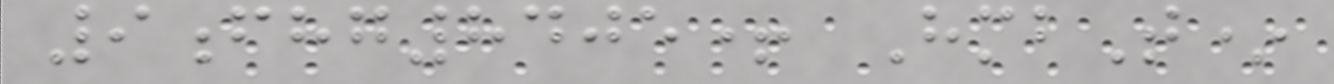9fhg8405+ HmbT*
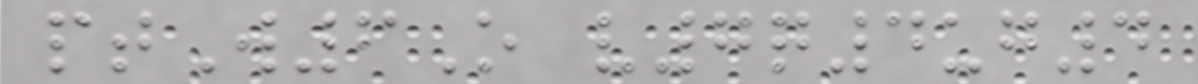ptW6O v7q4ug4
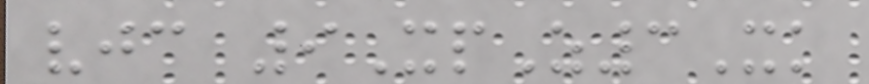vjc 9XpZ3Xk
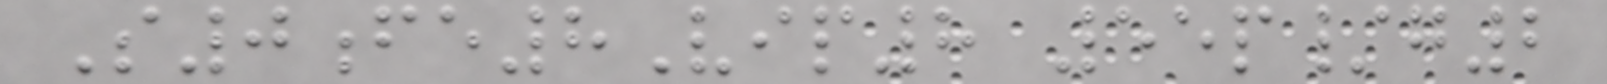S0fe8Vip8 55p/g2
